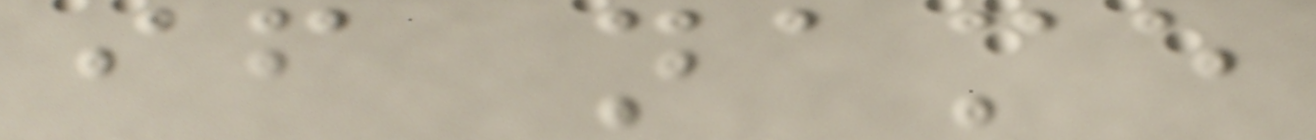if name
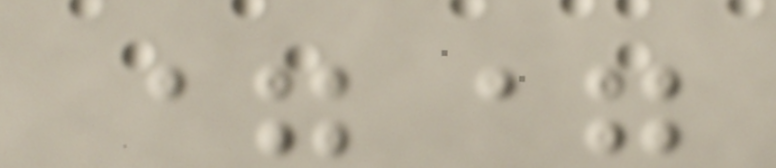==
